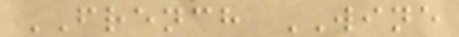FRENCH WINE
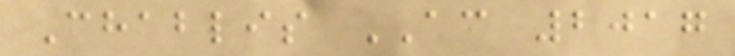Chablis AC 2017
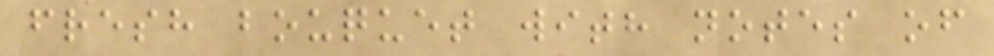fresh bouquet with notes of
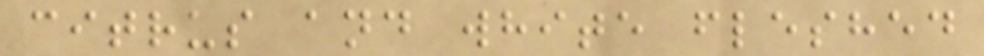citrus and white fleshed
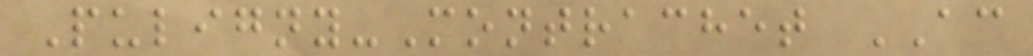Puligny-Montrachet AC
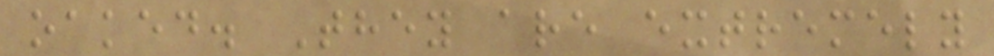oaked. They are extremely
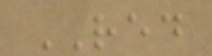RED
